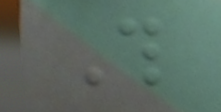This
